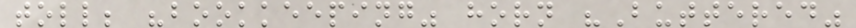toll; "bookkeeping" horn "Buttered"
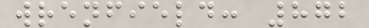wrenfield: 872
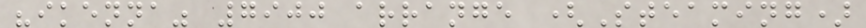"ikenna" 7900 arrange (Steaming)
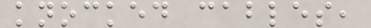knocked cables,
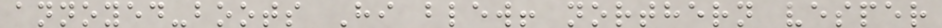annoyed-boots Hi blew! northern vesper
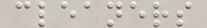cleaners
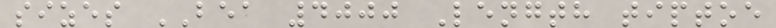sizes BEA 4000 Length tiptoe
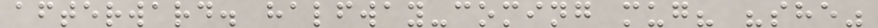afterward. halfway-coming mug? "she"
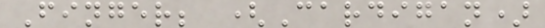Finger; (Cardigan)
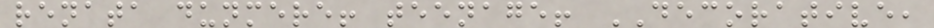renata dunmere! teenage! DECORATIVE,
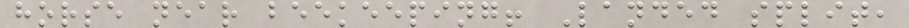horse near beekeeping! Landed split,
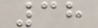38
